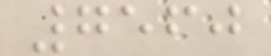7560
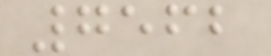7562
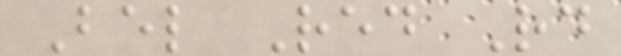Bel Red Rd
